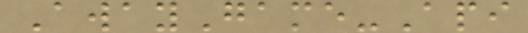AwayGame-Api
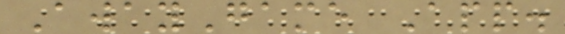AwayGame App.
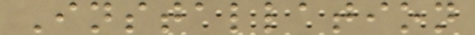Installation
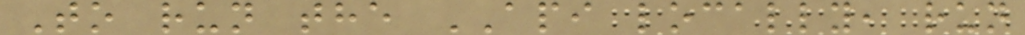To run the API locally, run
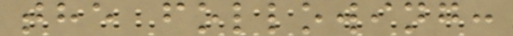the following:
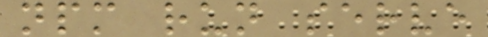npm run serve
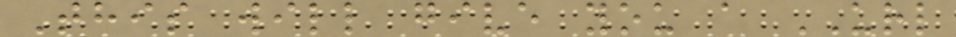This will give you a URL
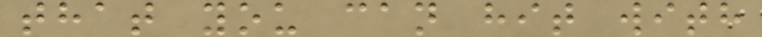that you can hit with
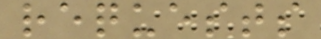requests
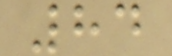84
